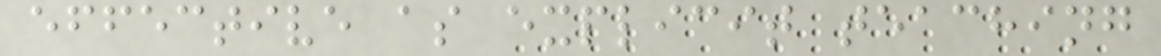effective as explicit teaching
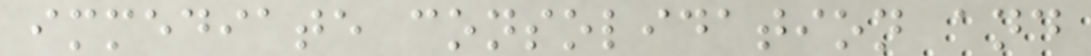immediate consolidation and
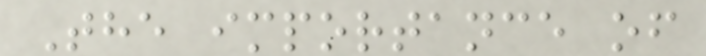The importance of
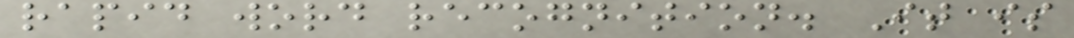rapid word recognition. It is
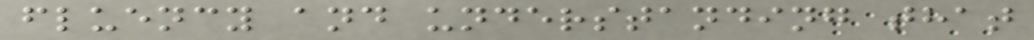fluency and understanding that
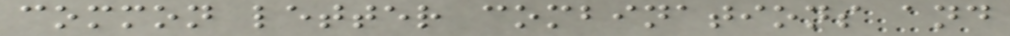common letter combinations and
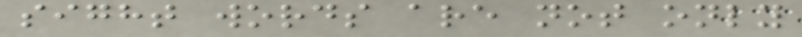sight words are not only
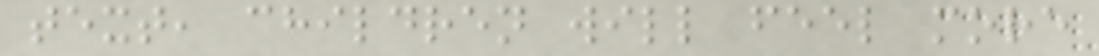text, children will feel more
